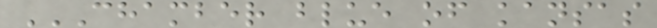CHAMBER BLUE OF KANSAS
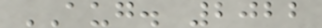AUG. 2022
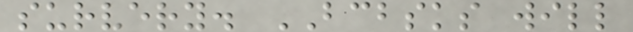survery. BCBSKS will
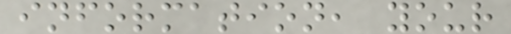information, your
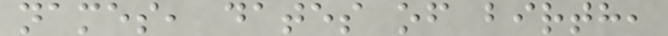names, dates of birth,
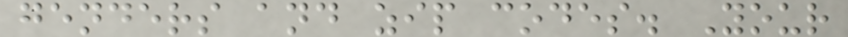genders and zip codes. Your
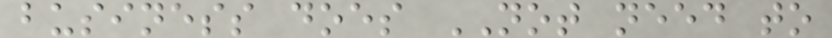business does NOT need to
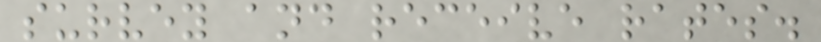survey and receive rates.
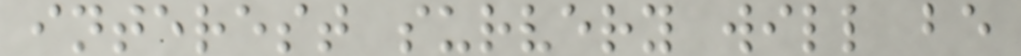interest survery will be
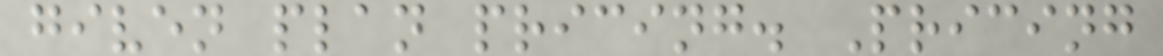given plan pricing. Pricing
